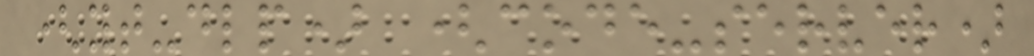(yt-dlp) (code-server)
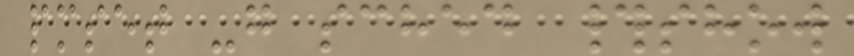pmset -g sched #show
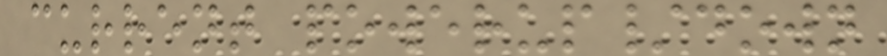current powerup/down
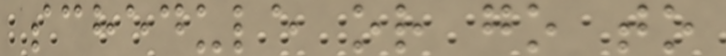schedule or go to
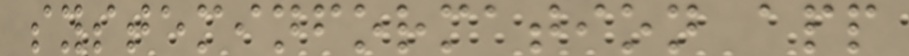systeminformation app
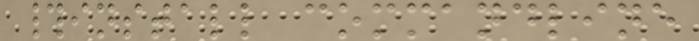#install commandline
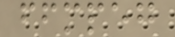ffmpeg
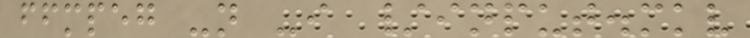ffmpeg -n -i /input.mkv
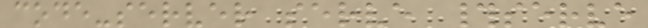code-server serve #serve
